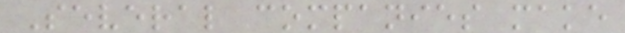Several companies make
